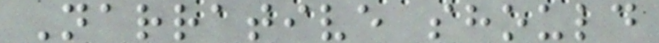Narrative should
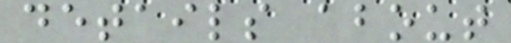details about
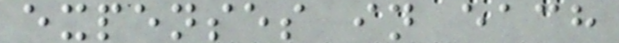expenses in each
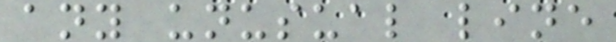any unusual line
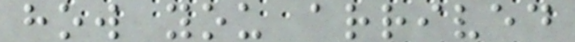how you arrived
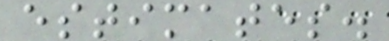estimates.
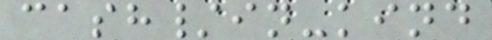cash/in-kind
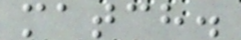match.
